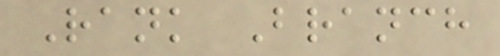Rank Branch
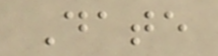Date
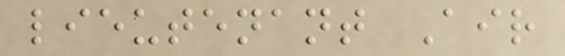lieutenant Air
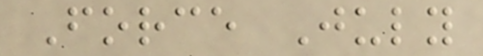Force July
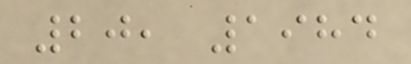20, 1984
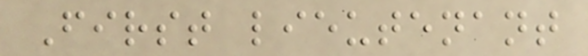First lieutenant
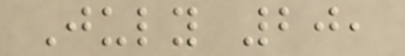July 20,
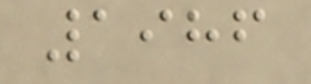1986
